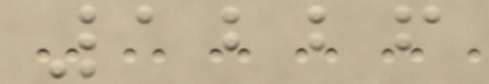1226
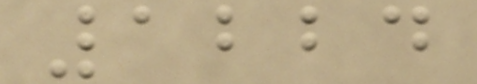1224
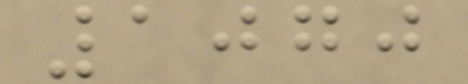1070
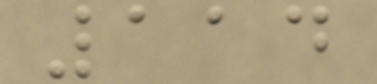114
